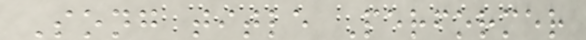Song title Performer
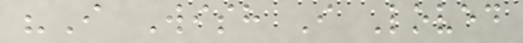"I Wish I Loved
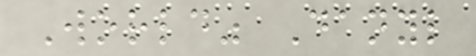World" Danyl
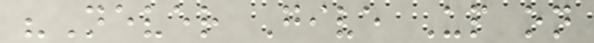"Never Give Up on
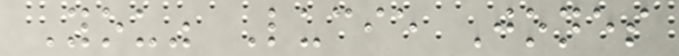You" Lucie Jones
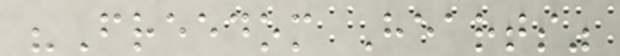"Freedom Hearts"
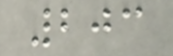203
